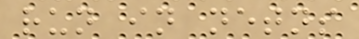run in netns
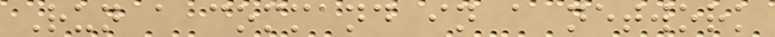Run a command in a network
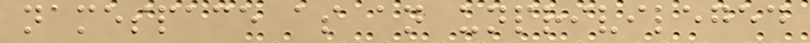namespace as an unprivileged
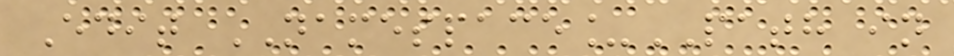Edit NAMESPACE_PATH in
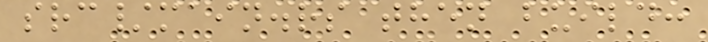src/main.rs then build:
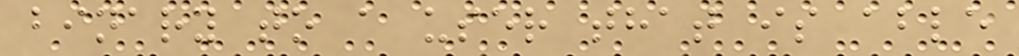binary to a user that is able
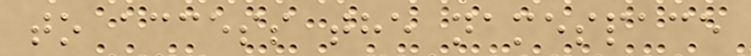to access the namespace
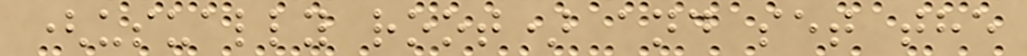(usually root) and set the
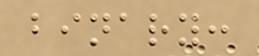binary:
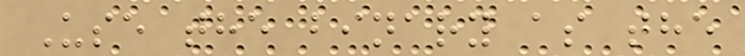Use the binary as the
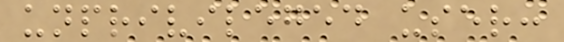unprivileged user:
